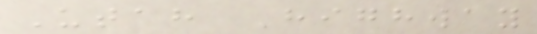Utah Highway
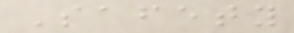Safety
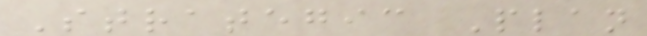Strategic Plan
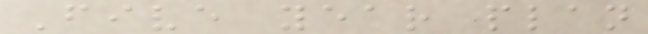Five year plan
